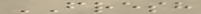FRESH
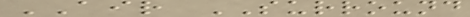AIR SURROUND
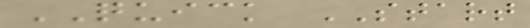QUICK START
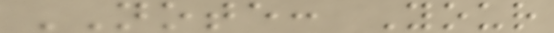NOTE: Your
